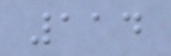114
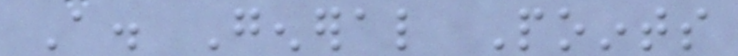A. General Points
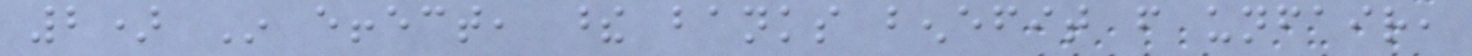2) In effect, these banks benefit from unfair,
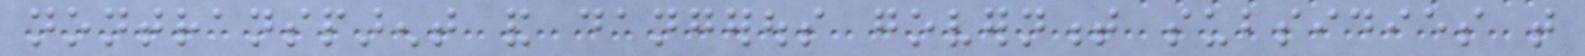nontransparent and dangerous government subsidies that
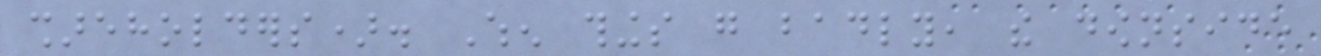shareholders). When things go badly, the downside
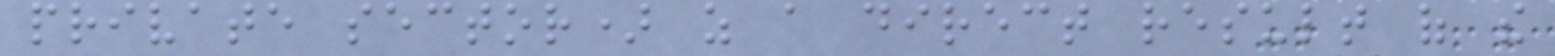private sector) as a direct result of the
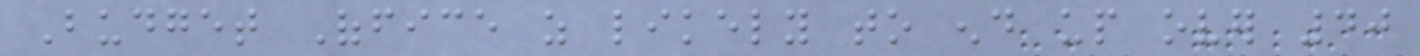Budget Office as likely to end up over 40
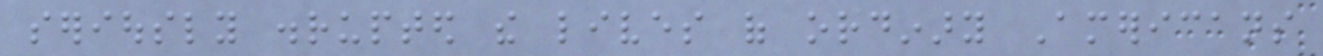seriously disrupted the lives of ordinary Americans
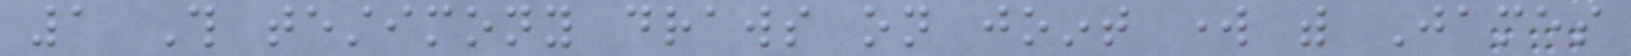1 This testimony draws on joint work with James
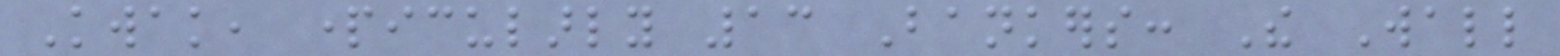Kwak, particularly 13 Bankers: The Wall
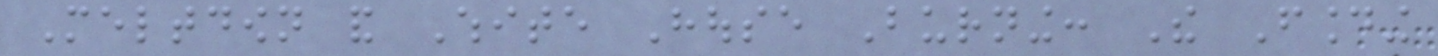Meltdown and White House Burning: The Founding
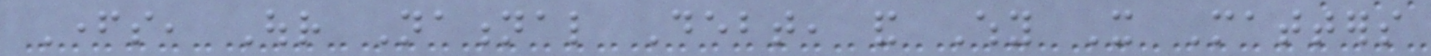Fathers, Our National Debt, and Why It Matters
